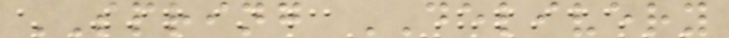SPRING DELIVERY
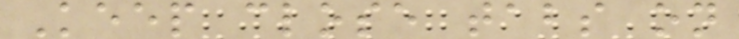Keep close tabs on
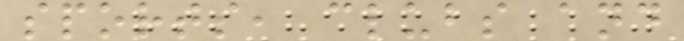sports, clubs and
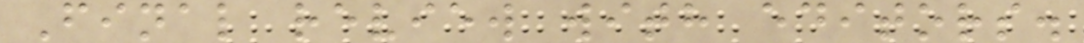Final review with editors.
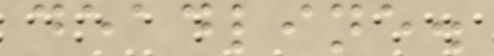deadline.
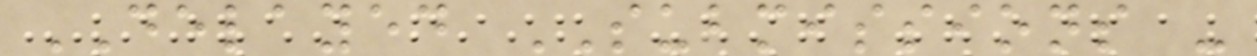DELAYED SUBMISSIONS -
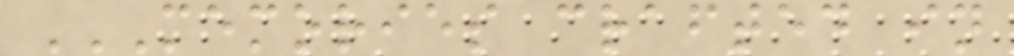MEMORIES CRAFTED IN
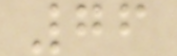76
